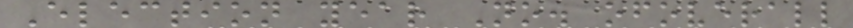Election year No. ofoverall
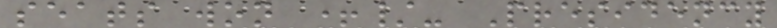seats won +/- Presidency
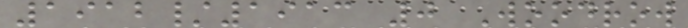1912/1913 0 Woodrow
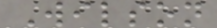Wilson
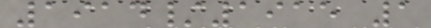1914/1915 1
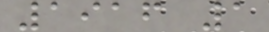1916 1
